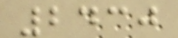2430
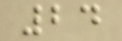24
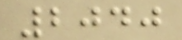2040
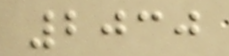2030
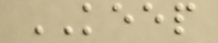KEEP
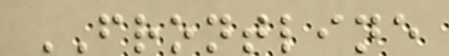FRONTLINE
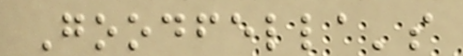Goodfella's
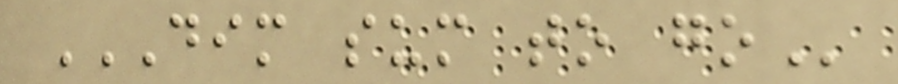DIM SUM TO GO
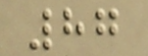87
